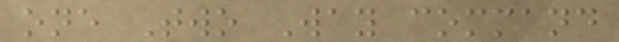one Two Way command
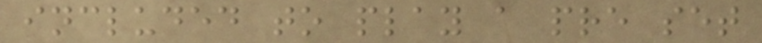included to play a pre set
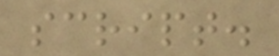script.
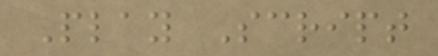Play Script
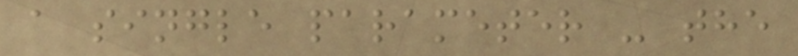a single parameter - the
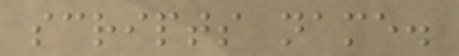scripts name.
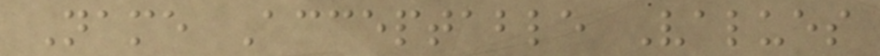Name Acceptable Values
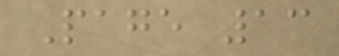Page 13
